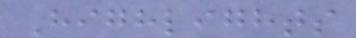Highlights
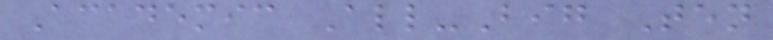Academic All-Big Ten
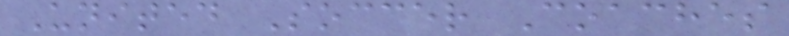United Soccer Coaches
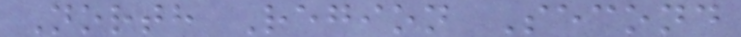North Region Second
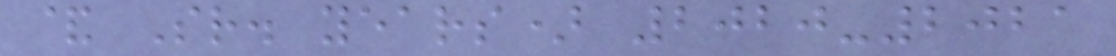& Sr. years) 2020-2021
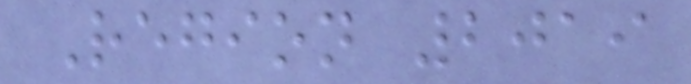Region 2019
